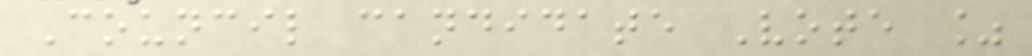Council candidate Vote %
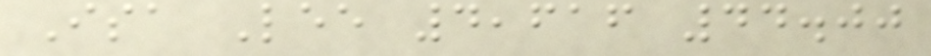Isa Lee 4,616 44.00
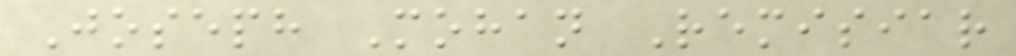Joseph Mohan Remisiar
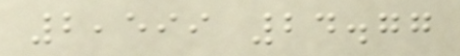2,599 24.77
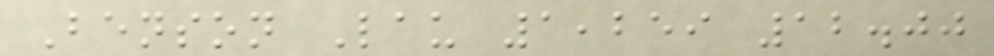Benson Lau 1,259 12.00
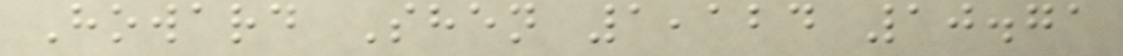Howard Shen 1,124 10.71
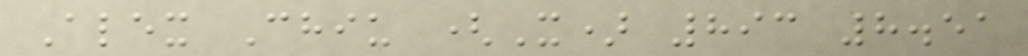Alex Chiu (X) 893 8.51
